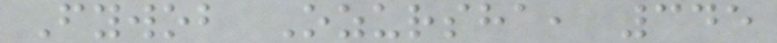Fywob Ozursha, 345
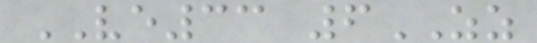VE33 6ZZ
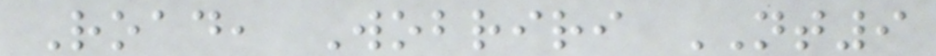Road, Wobriri NT9
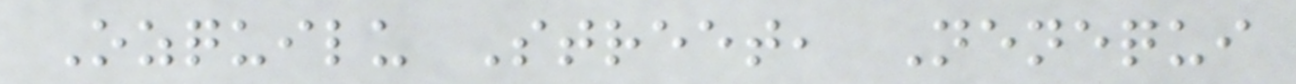Ozquilu Street, Nenequi
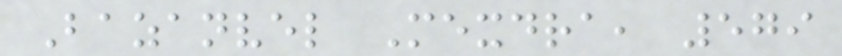Bazanvel Mexdra, 579
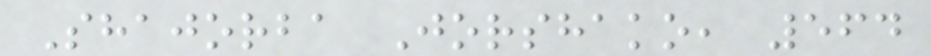Shajorba Jorshako, 564
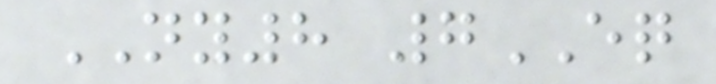NY8 7EQ
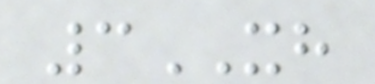3XH
